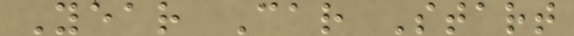Year Car Start
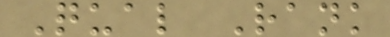Qual Rank
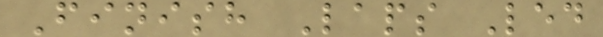Finish Laps Led
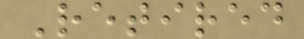Retired
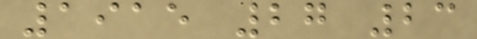1915 27 23
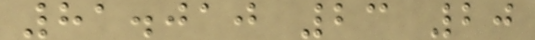81.010 23 20
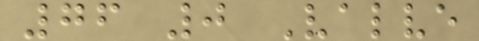76 0 Valve
